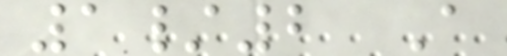1/2 A
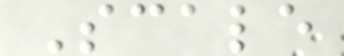Scale
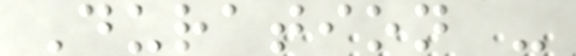Duration -
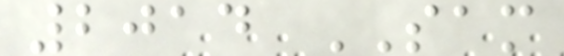2014 SAM
